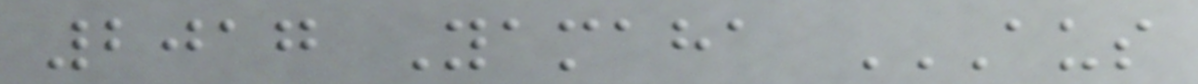2017 Yamaha AUS
